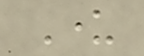Under
